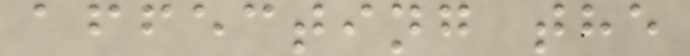affecting the
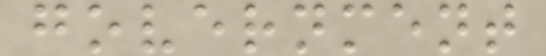government
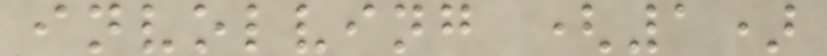involving (1)
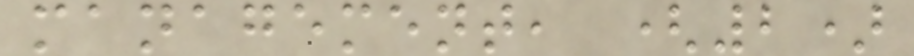management, (2)
